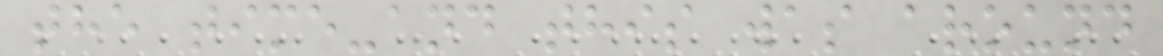the time-and this was around
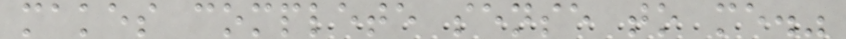makes complete sense to me."
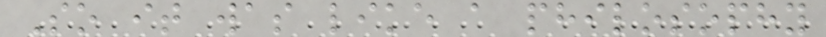So it was like a philosophy
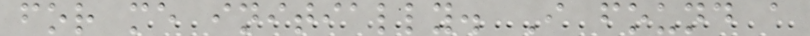for me initially. I found a
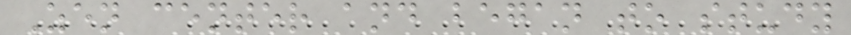Zen center and began to study
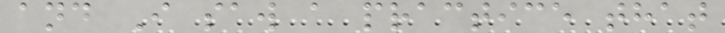and I saw a practice that
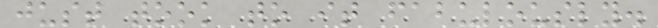just took to it fabulously.
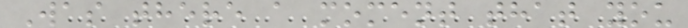Was there a moment that you
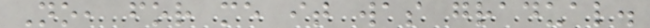No, for me it was gradual.
